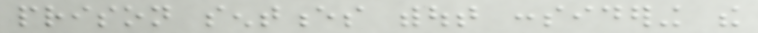prison sentences without considering the
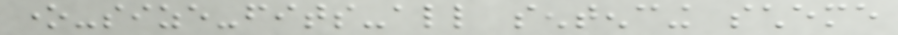one-size-fits-all sentencing scheme
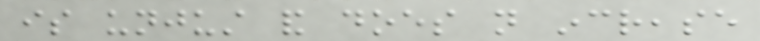is unjust and does not increase
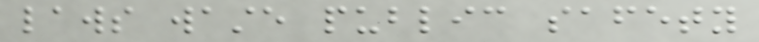laws waste public safety
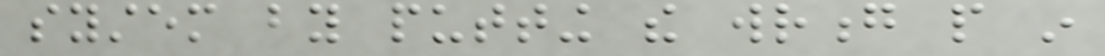system by putting the wrong people in
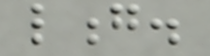long.
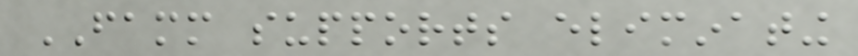FAMM supports eliminating
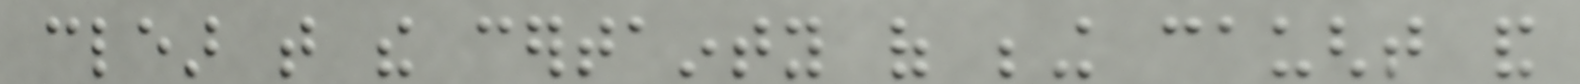clear that the certainty of being caught and
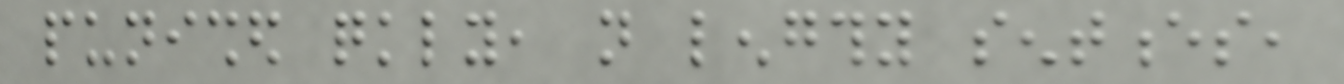punished quickly, not lengthy sentences,
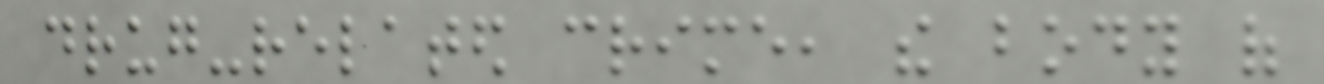drug-related crime, the body of
